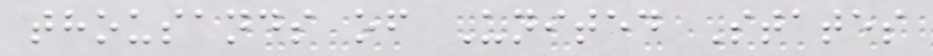thousands of United States
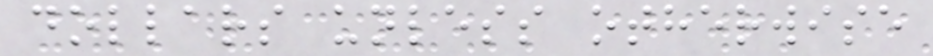dollars unless otherwise
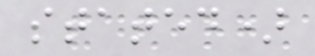stated)
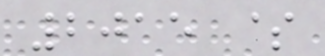2015 $
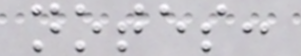notes:
